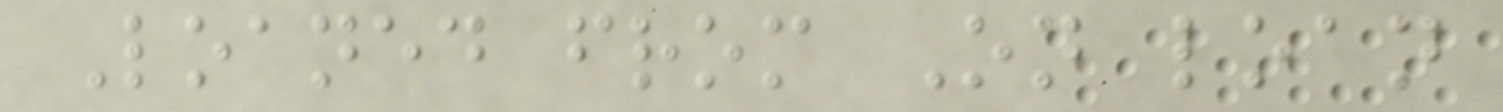Loaned from On loan
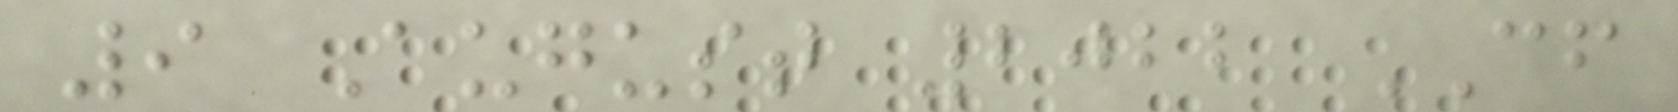9 August 2022 CF
